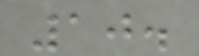10.
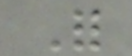For
